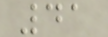41
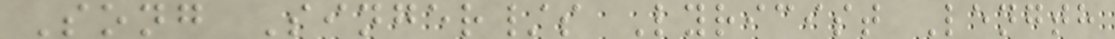Song Singer/s Lyricist Length
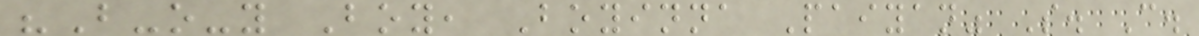"B-o-y Boy, Boyinna Paiyan" S. C.
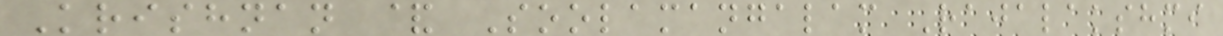Krishnan & Soolamangalam Rajalakshmi
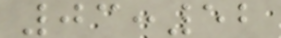03:52
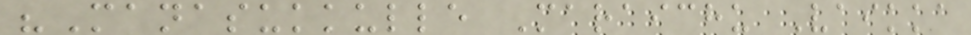"Manasukkulle Maraichu Vaikka
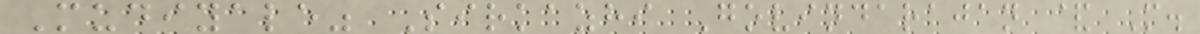Mudiyale" Sirkazhi Govindarajan & M.
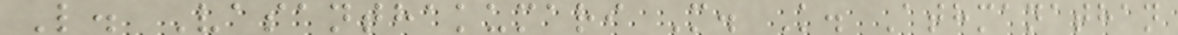L. Vasanthakumari M. K. Athmanathan
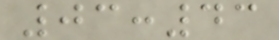03:43
